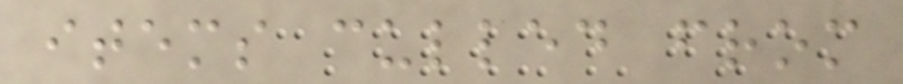items culled from
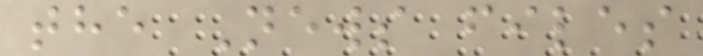the News files
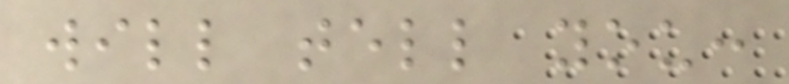will tell you:
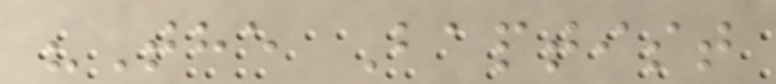"The Baptist
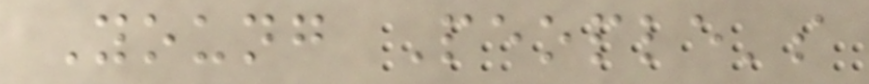Young People's
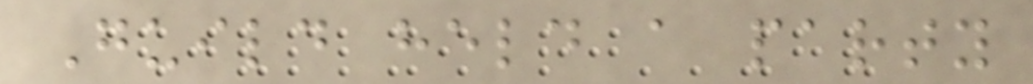Guild held a party
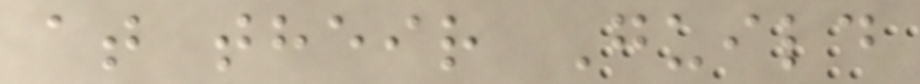at their Guild
